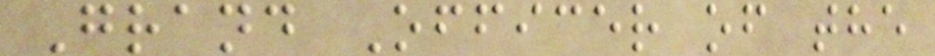Grand Officer of the
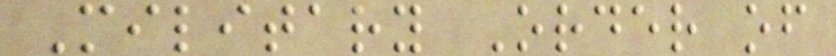Military Order of
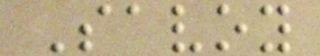Savoy
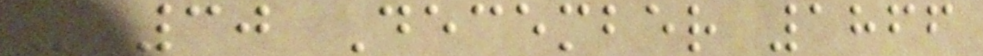- 30 December 1866
